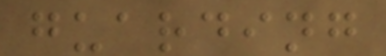guarding
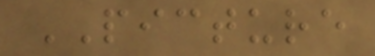PICTURE
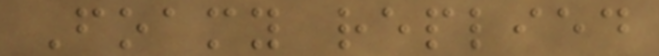Foamy replied
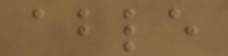able
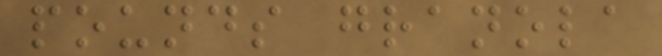pounds granola
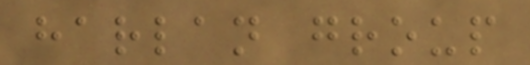harlan group
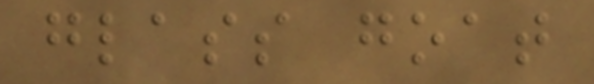glass goat
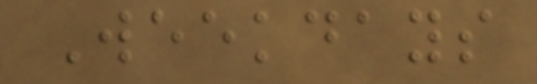Weekdays
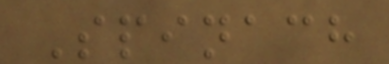Spinach
